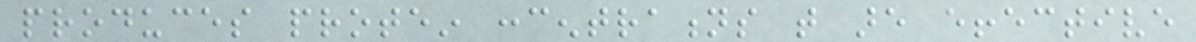produces protein concentrations that are effective
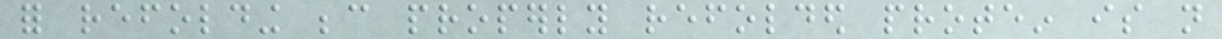for refolding because properly refolded protein is not
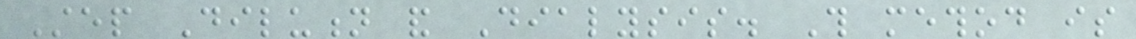Step Dilution and Dialysis. This method is
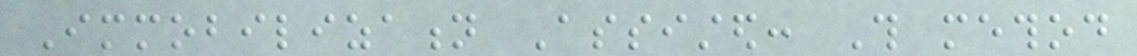Immobilization Assisted: This method
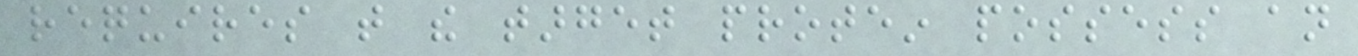requires that the target protein possess an
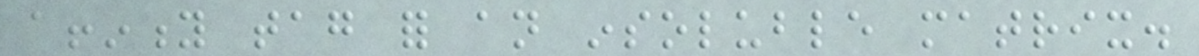affinity tag for an insoluble matrix.
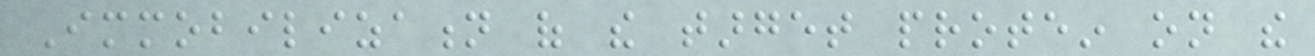Immobilization of the target protein on the
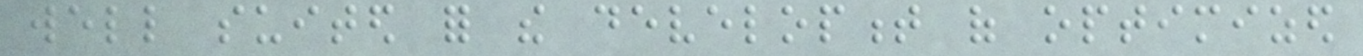well suited for the development of optimized
